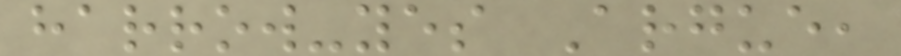harrow-yes Argue,
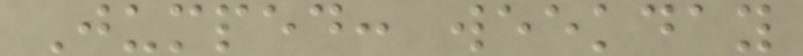Jumped: weekday
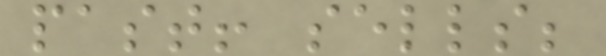past! sells;
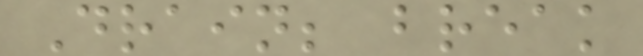Drain; break
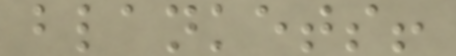blankets!
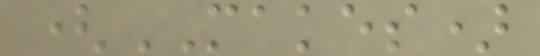(MAKES)
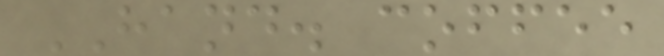HAND. coffee
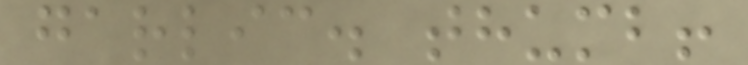garlic. thumb!
